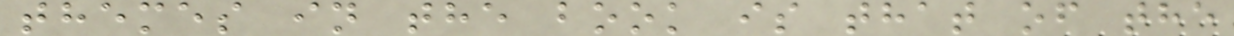themes in the book is that of the
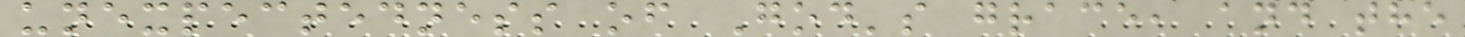unexpectedness of God's grace, and the
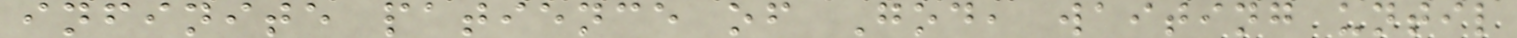infinite patience of God, waiting until
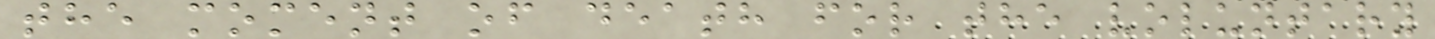the moment of death for the voluntary
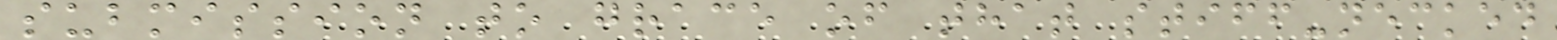submission to grace of that stiff-necked
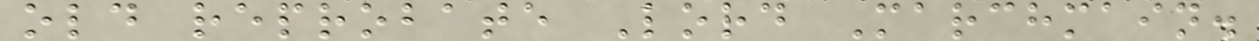old reprobate Lord Marchmain.
